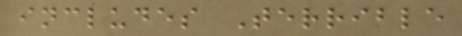includes Terrible
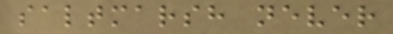saltmarsh never
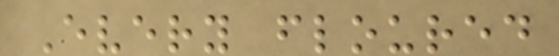Every floured
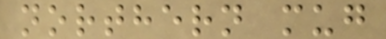northern mug
